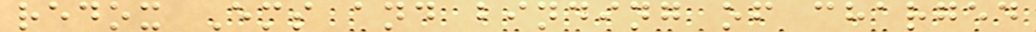redox Ems and binding of charged
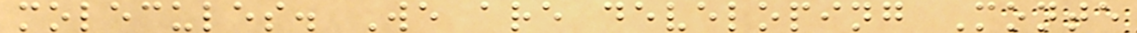molecules. We are developing Monte
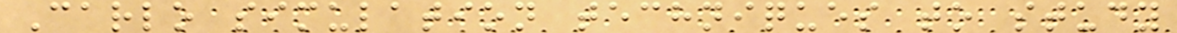Carlo simulation techniques to study
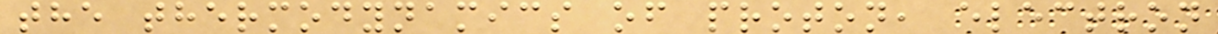the thermodynamics of proton, electron
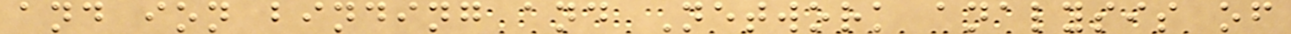and ion binding and Network analysis of
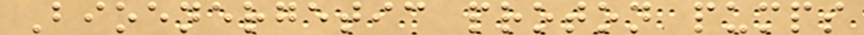Bioenergetic proton pumps
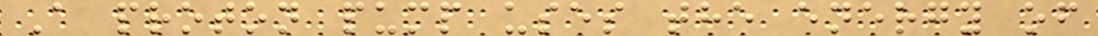A proton pump uses the energy of
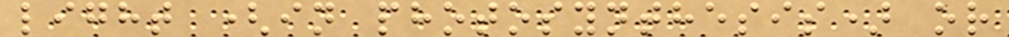light (in photosynthesis) or
